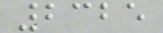2325
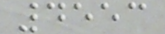4553
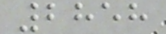2858
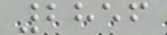2856
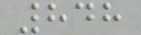848
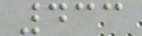433
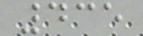435
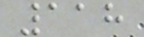118
